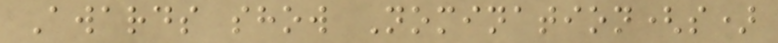Awards show Nomination(s)
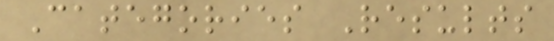Categories Results
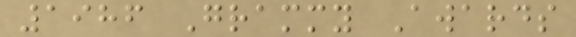1986 Grammy Awards
